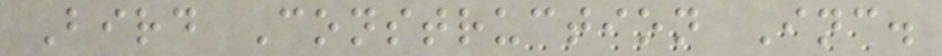Bird Construction Inc.
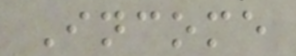Income
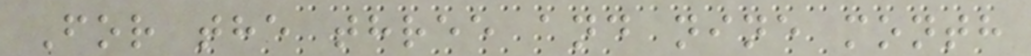For the three and nine month
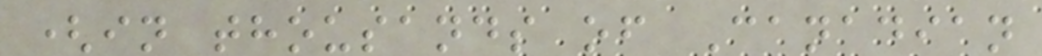(in thousands of Canadian
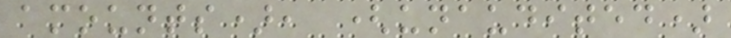amounts), (unaudited)
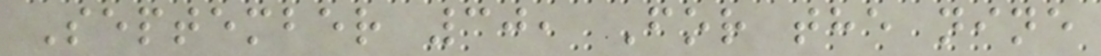September 30, For the nine
